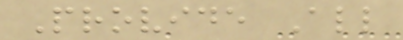Provide All
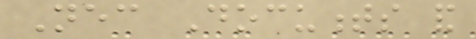Necessary Documents and
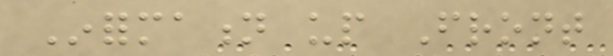Information up Front
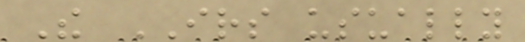The IRS usually
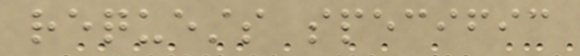requests specific
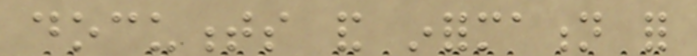documents and information for
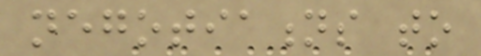negotiations to
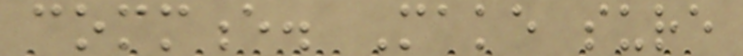commence. Make sure
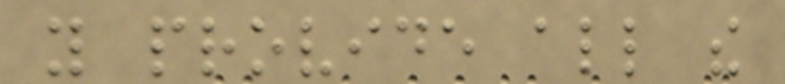you provide all the
